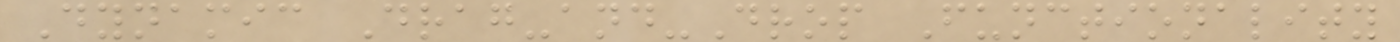Dynamic Drag-and-Drop Functionality
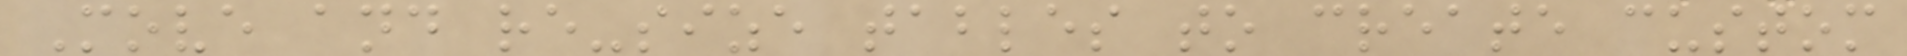Move and re-size tables to create custom
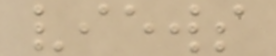views
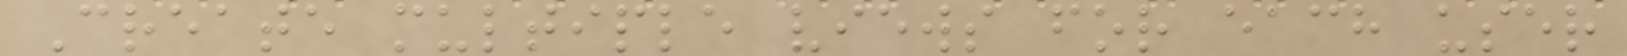Create multiple views for each user
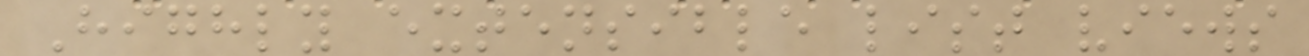Highly extensible list views
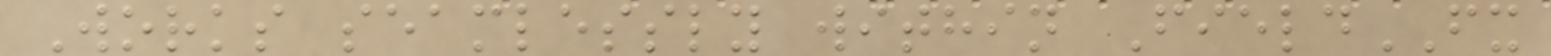Works seamlessly within FieldFX
